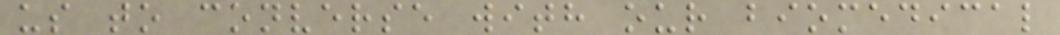us to converse with our biomedical
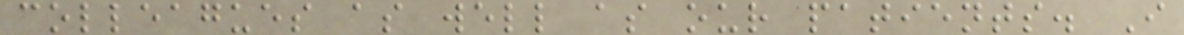colleagues as well as our patients. I
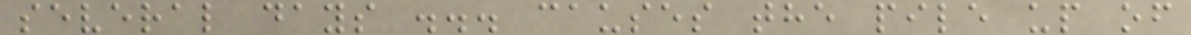several days ... causes the pile up of
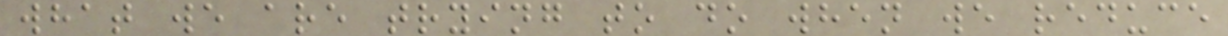what we are trying to do when we reduce
